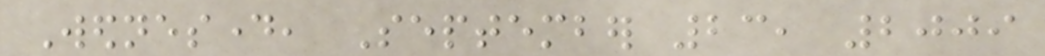Wednesday, September 23, 2009
